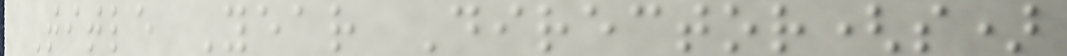Title Year Director(s)
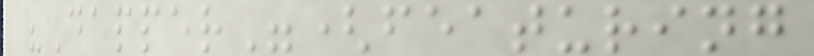"Dapper"(featuring
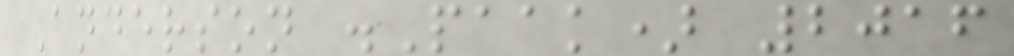Anderson .Paak) 2016
